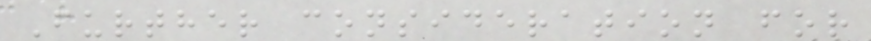Further consideration for
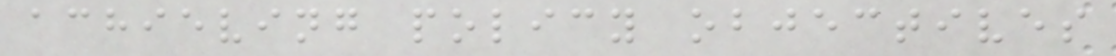achieving policy objectives
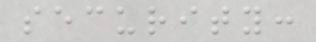security:
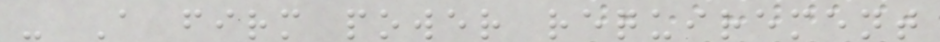- A firm power requirement
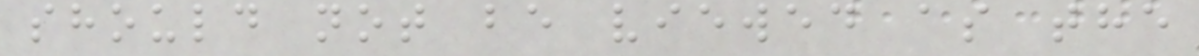should not be viewed as the
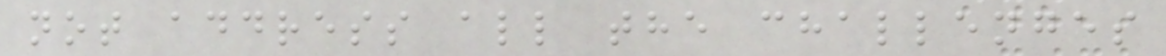not address all the challenges
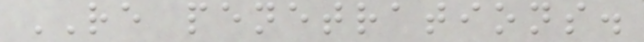RE penetrations.
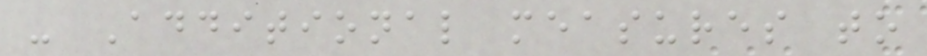- Additional measures to
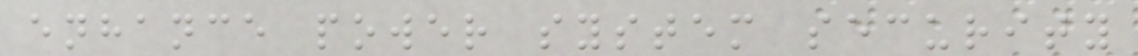enhance power system security
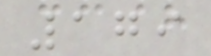179
